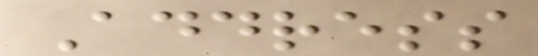Address
